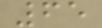65
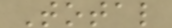Total
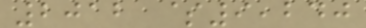2012 $9,240
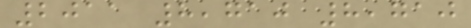2011 8,710 8,710
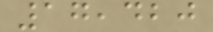17,420
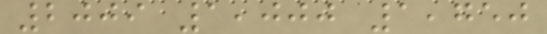2009 1,000 1,750
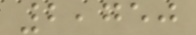2,750
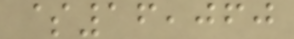$16,060
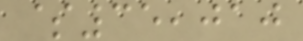$35,010
